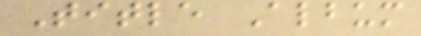Title Album
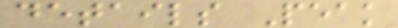details Peak
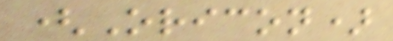(Oricon)
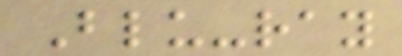Blu-ray
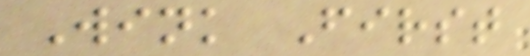Wink First
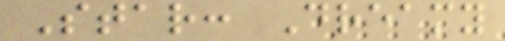Star: Dreamy
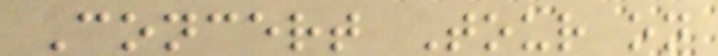Concert Tour on
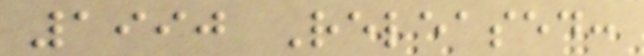1990 Released:
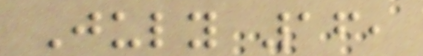July 16,
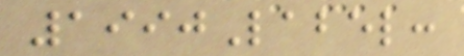1990Label:
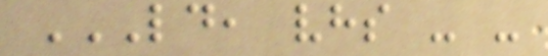LD, VHS - -
